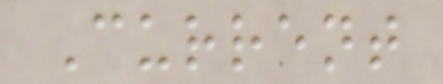Current
